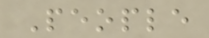People
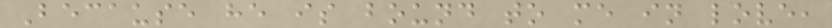Because he is bound to me in love,
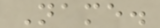Name.
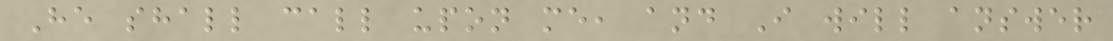He shall call upon me, and I will answer
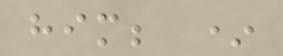him; *
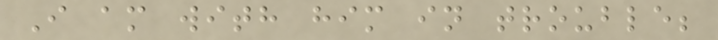I am with him in trouble;
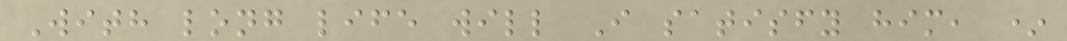With long life will I satisfy him, *
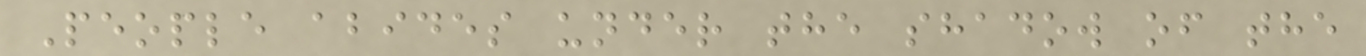People abides under the shadow of the
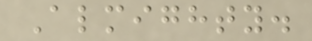Almighty.
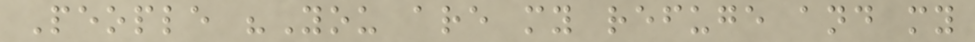People "You are my refuge and my
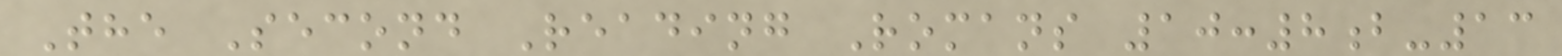The Second Reading Romans 10:8b-13
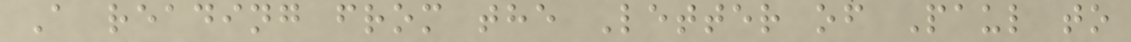A reading from the Letter of Paul to
